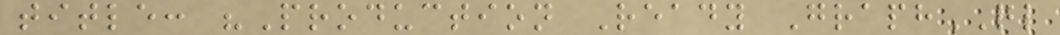title: "Production Ready GraphQL
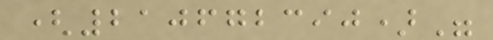(210672390)"
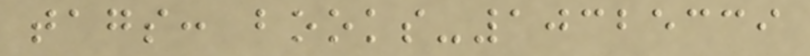tags: books-10325339
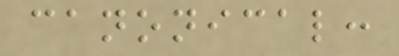canonical:
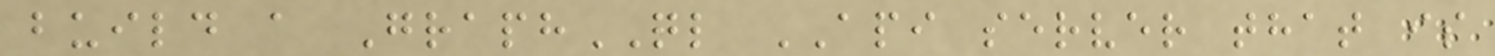build a GraphQL API server that is
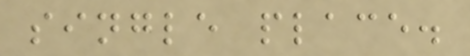single place.
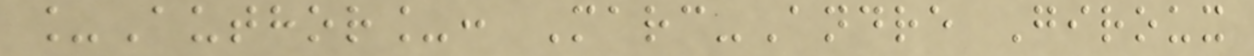_Author_: Marc-Andre Giroux
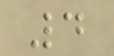4
